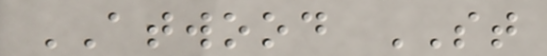ATWOOD ST
